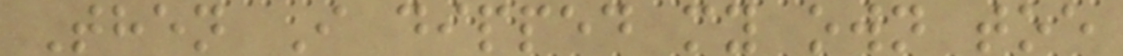Then I dipped my own toe
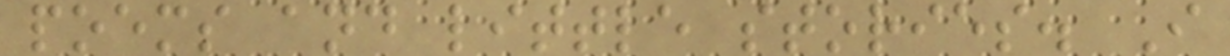poems and little stories. I
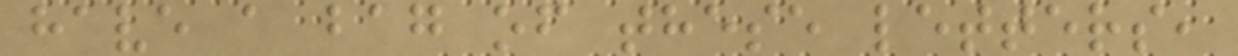have a bag of these letters,
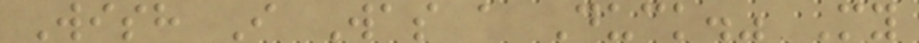Wish I Was a Duck." My
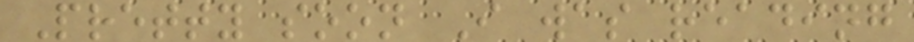Pretty soon I was reading
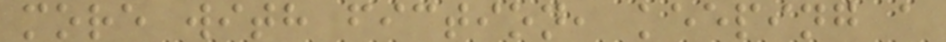more with fiction, keeping a
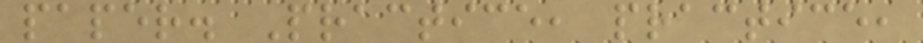paper. Practice, practice,
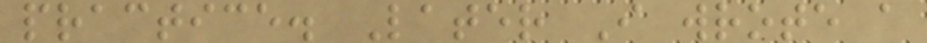practice. Later I wrote a
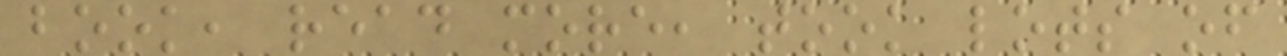book, read more, took lots of
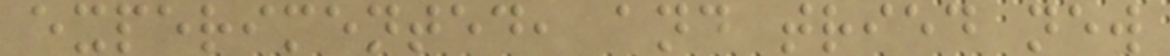experimented, and tried new
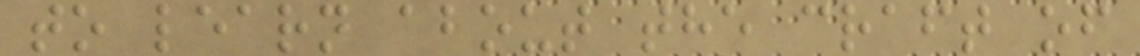to learn about the craft of
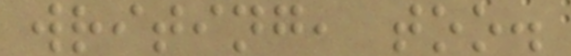writing, too.
